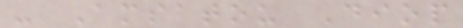- Amsatou Diop
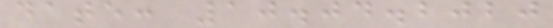date: 10.04.2020
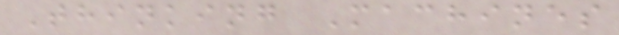Thinking Machines
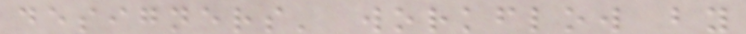designers' workflow by
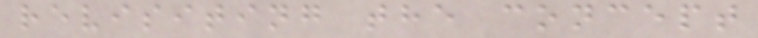revisiting the concept
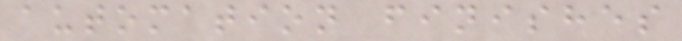automation finishes
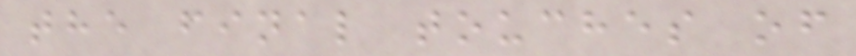the final touches of
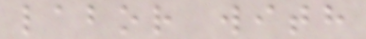labor with
